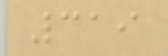319
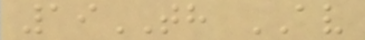19TH AV
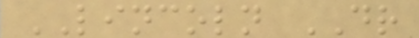LINCOLN DR
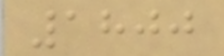1800
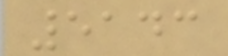5143
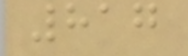817
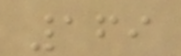169
